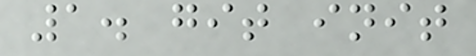1. git init
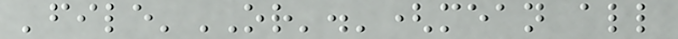'file'OR'.'(mean all
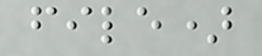file)
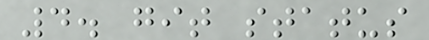4. git status
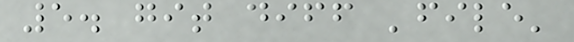5. git diff 'file'
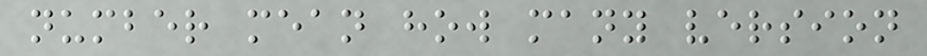number mean how many version
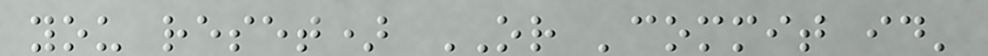you reset) OR 'commit id'
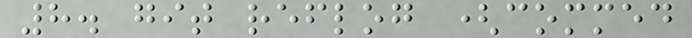8. git reflog (commed
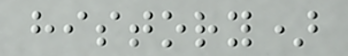history)
